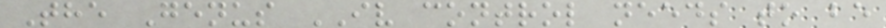The Genus IV control needs to be
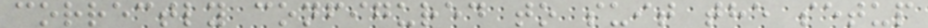correctly configured to suit the setup
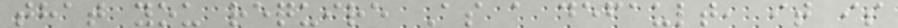that you require As a default, it is
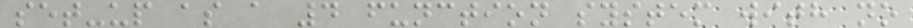set-up as a 4 function system with no
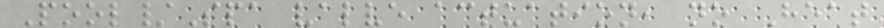Pool/Spa valve actuation, no Heat
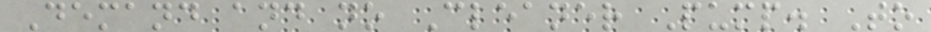Demand and no Cleaner Pump. To
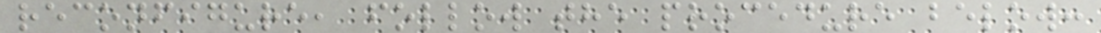reconfigure, follow the procedure below:
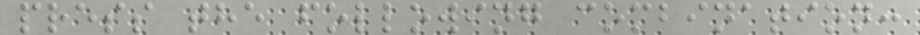press the following combination:
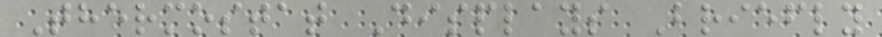Thermostat Displays Briefly
